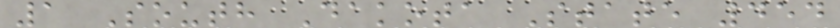1 South Dakota State 454
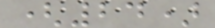(24)
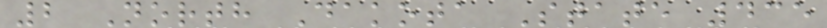2 North Dakota State 435
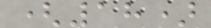(18)
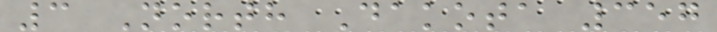3 North Dakota 357
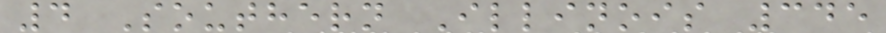4 Southern Illinois 345
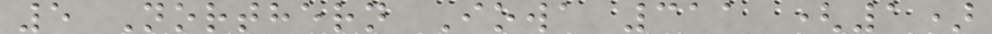5 Northern Iowa 311 (1)
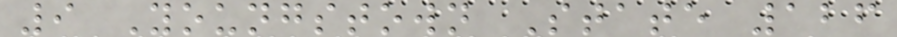9 Youngstown State 126
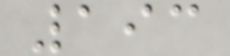193
